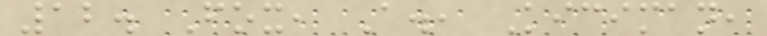12. Fox, A., Kiciman,
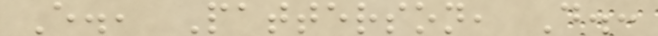E., Patterson, D.:
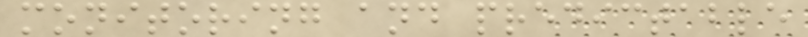monitoring and predictable
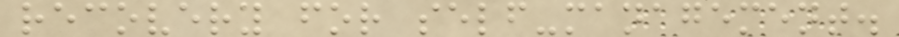recovery for self-management.
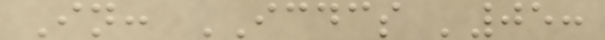In: ICDCS '05:
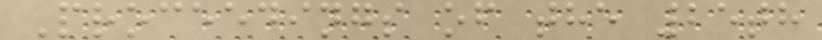Proceedings of the 25th
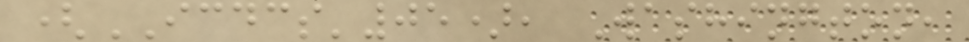(ICDCS'05), Washington,
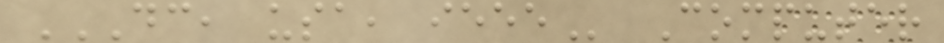DC, USA, IEEE Computer
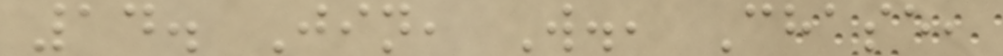14. Jin, W., Chase,
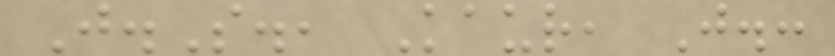J.S., Kaur, J.:
